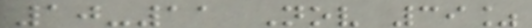10-11 Nov 39%
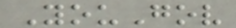YouGov
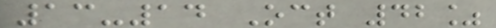13-14 Oct 42%
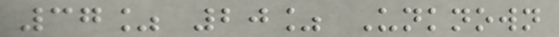37% 20% Unknown
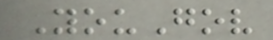YouGov
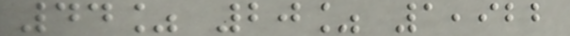44% 20% 1,922
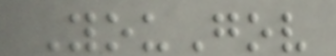YouGov
